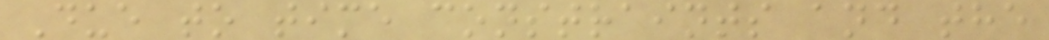Due to time constraints and the
